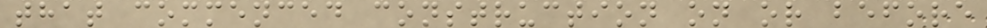that commenced construction on or before
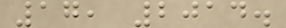17, 2014.
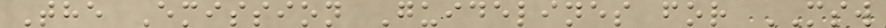The Emission Guidelines for MSW
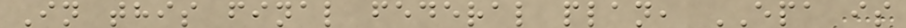In this final federal plan, EPA is
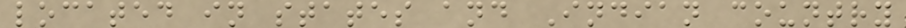located in states and Indian country
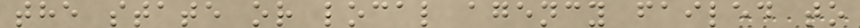the state or local agency failed to
